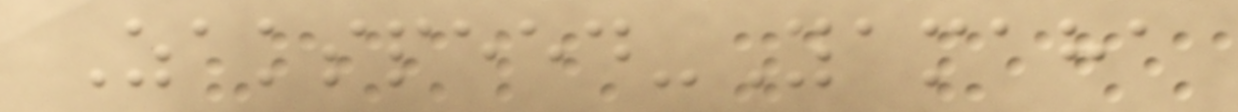Zakspeed-Yamaha
